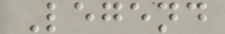Legend
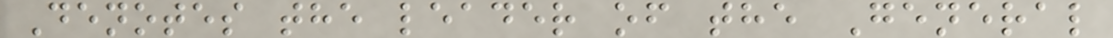Denotes the leader of the General
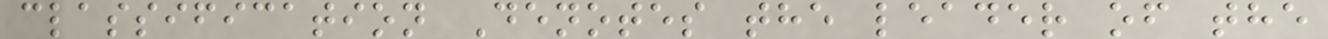classification Denotes the leader of the
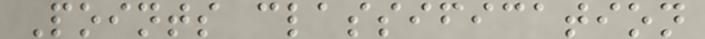Points classification
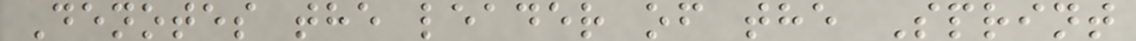Denotes the leader of the Sprint
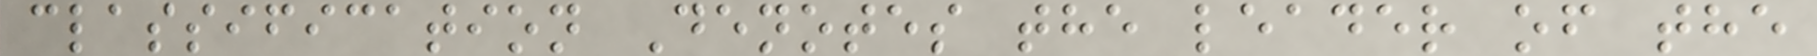classification Denotes the leader of the
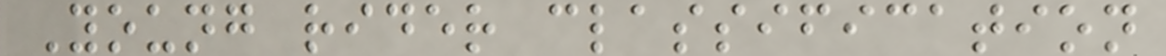Young rider classification
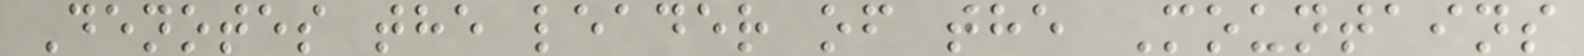Denotes the leader of the Mountains
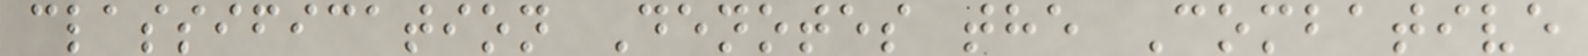classification Denotes the Combative
